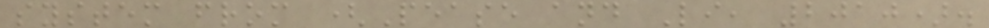system from (Pease and Li, 2010).
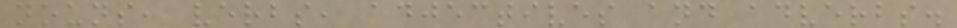nouns, verbs, adjectives and adverbs.
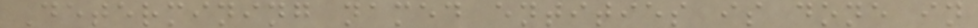Determining named entities is done in
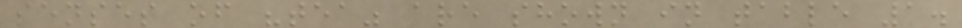senses of "tea" are shown in table 1.
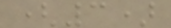(3)
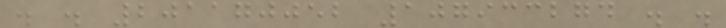. . 201170052 107933274 . .
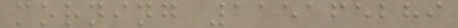morning 115165289
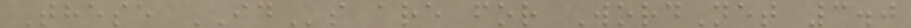These IDs are for WordNet 3.0
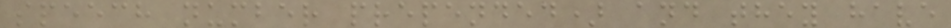speech number prepended) and they have
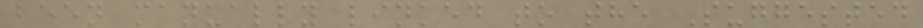been manually linked to the Suggested
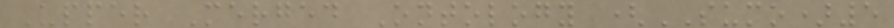Upper Merged Ontology (SUMO)5
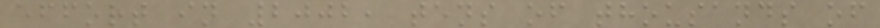effort in 2002, tens of thousands of
